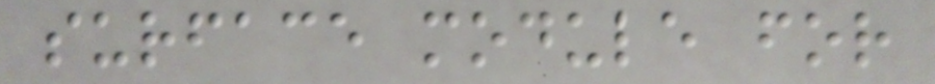surface module for
